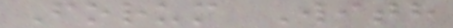Forum With
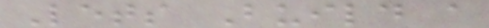Lets Build a
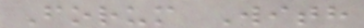Forum With
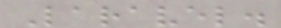Laravel.
